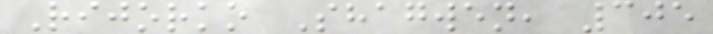Rijorko Shagwen, 305
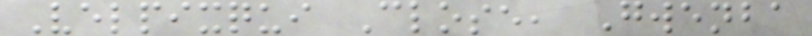Velpixqui Close, Gwenba
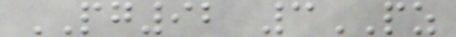PG92 3PZ
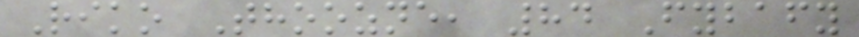Riko Thoozne, 84 Fybafy
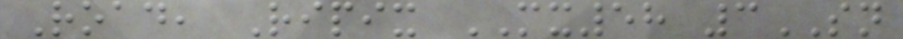Road, Ripix MX58 3SN
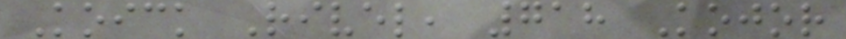Koick Rivel, 718 Kojor
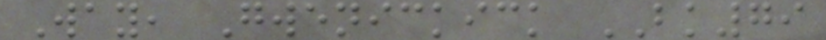Way, Gwenickick BK79
